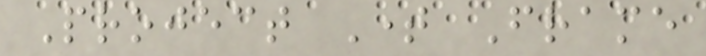Project Time Frame
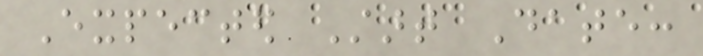Expected Start Date:
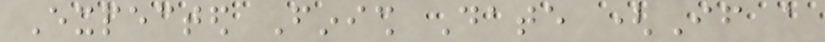Expected Finish Date (If a
